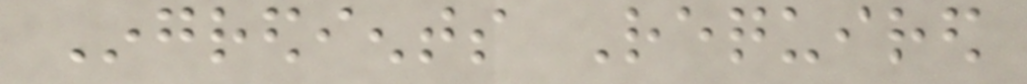Ingredients Required
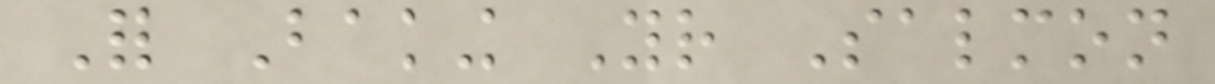For Baking Your Salmon
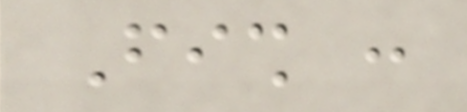Fish :
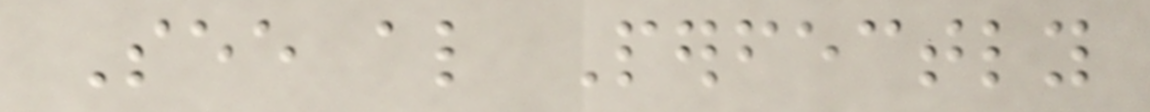See also Perfectly
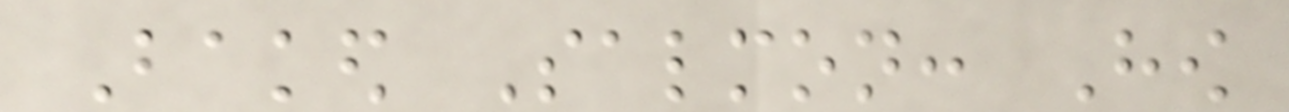Baked Salmon: How
